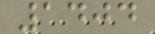1404
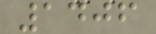1406
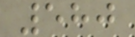580
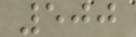500
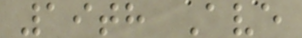19th Ave
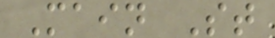Main St
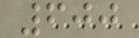600
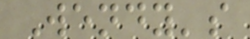Wendy's
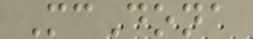McDona
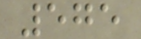575
